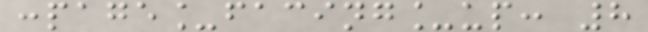:page_facing_up: 8
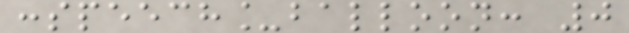:speech_balloon: 0
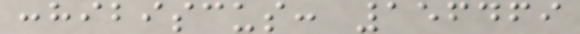:hibiscus: 156469
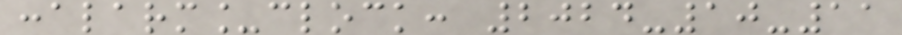:alarm_clock: 2024-10-11
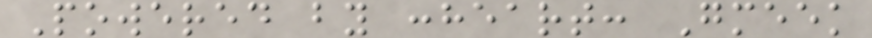Powered by :heart: Gmeek
